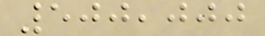500,000
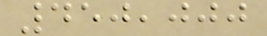450,000
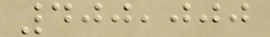400,000
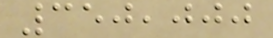350,000
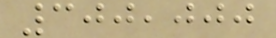300,000
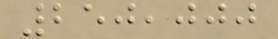250,000
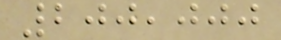200,000
